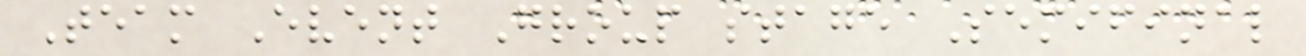Team Event Group stage Semifinal
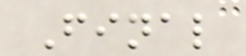Final
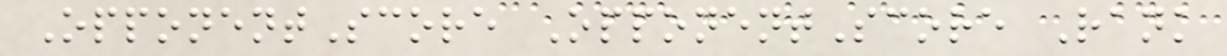OpponentScore OpponentScore Rank
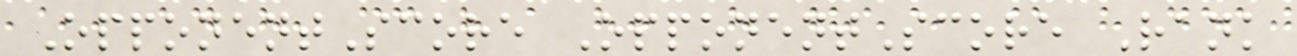OpponentScore OpponentScore Rank
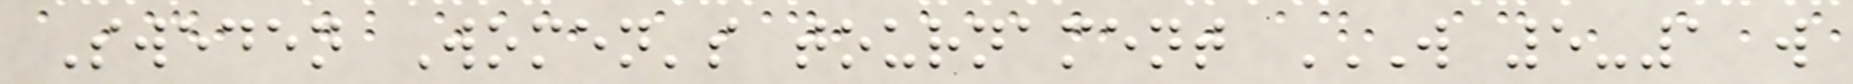Sweden Women's tournament W 5-1 W
